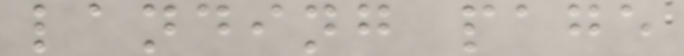landing page
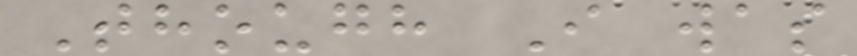Though I was
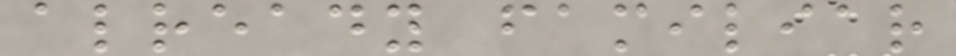already familiar
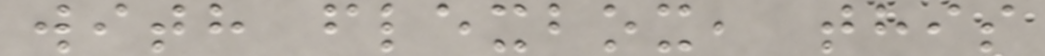with flexbox, this
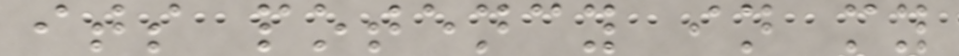its potency in my
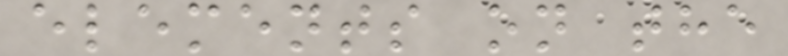elements on the
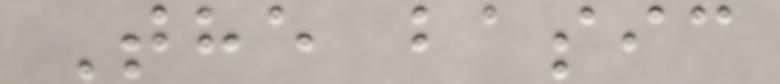The basic
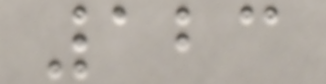123
